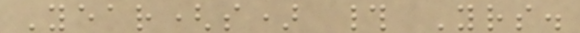Year(s) # Yrs.
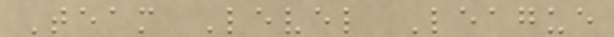Team Level League
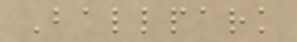Ballpark
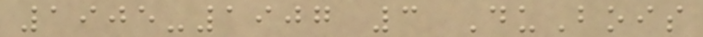1905-1907 3 DuBois
